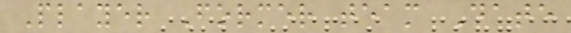Player Former team Date
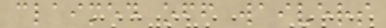claimed off waivers
